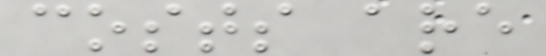costs are
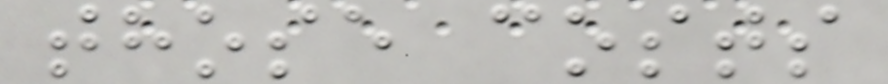those costs
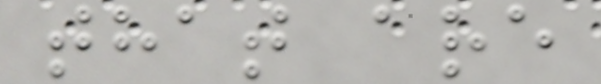that are
